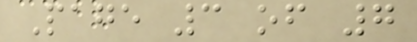Page 3 of 7
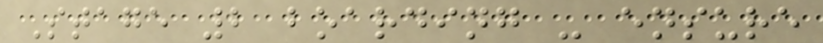Stage 2 boarding - ensure
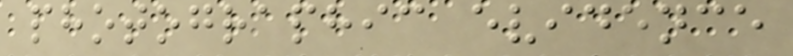photographic evidence
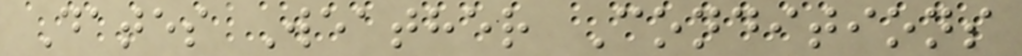Dates Weather Conditions
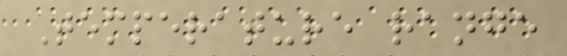Temperature range
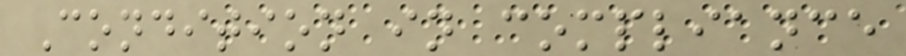Condition in compliance
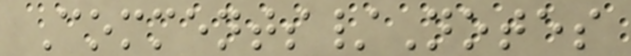Comments/Notes
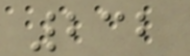232
